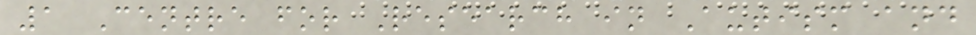1 Centre for Research in Autism and
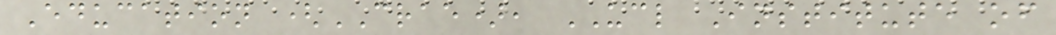Education (CRAE), UCL Institute of
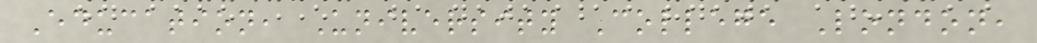Education, University College London,
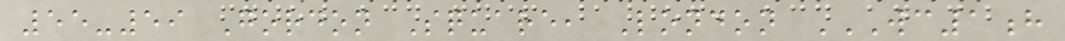55-59 Gordon Square, London WC1H
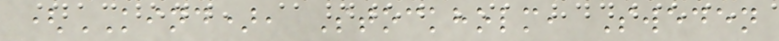(KIND), Stockholm, Sweden
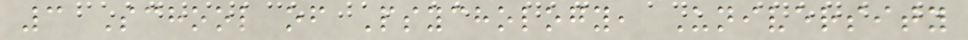3 School of Psychology, University
